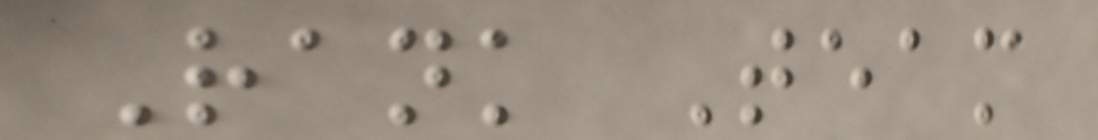Rank Team
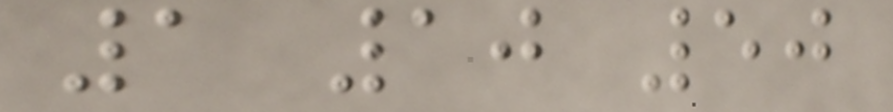1 10 50
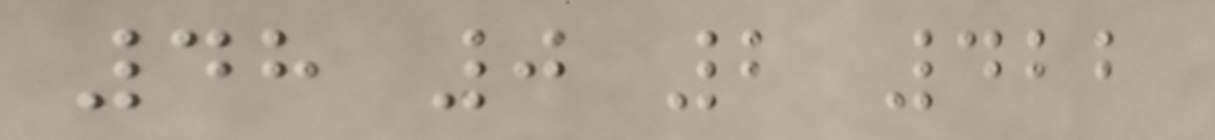48 0 2 422
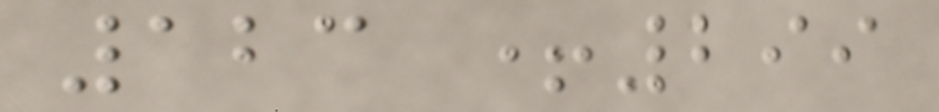123 +299
